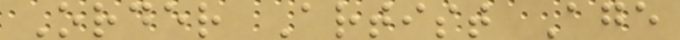Order Artist Age
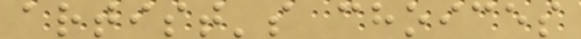artist's choices
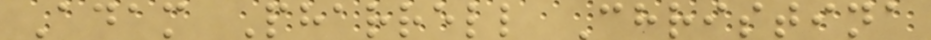Adam Pharrell Christina
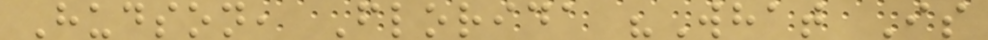Hudson, Florida "What Is
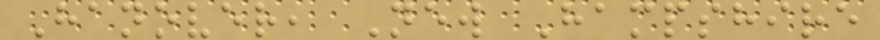Hanover, New Hampshire
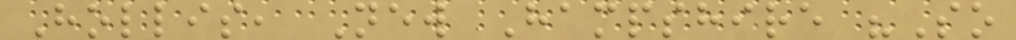Hollis, New Hampshire "So
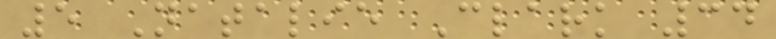5 Natalie Clark 34
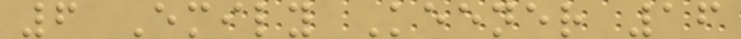6 Emily Keener 16
